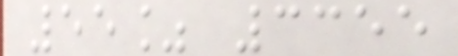55% 3355
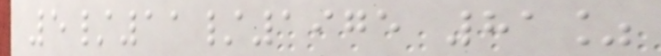5/11/1975 81%
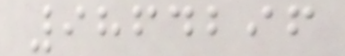9864296
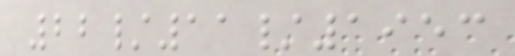22/11/1953
